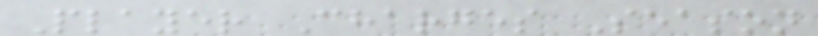Player Charges Season
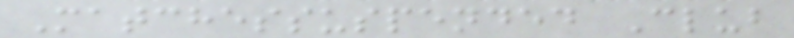Matchessuspended Club
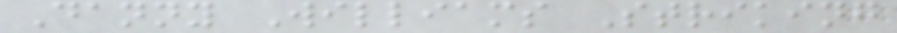Danny Williams Striking
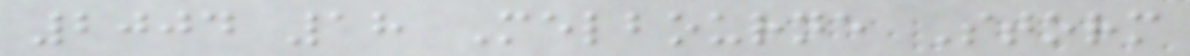2004 18 Melbourne Storm
